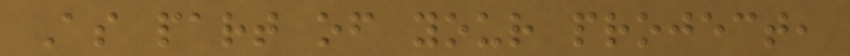As part of your project,
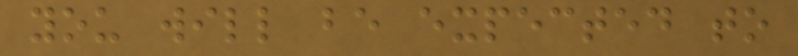you will be expected to
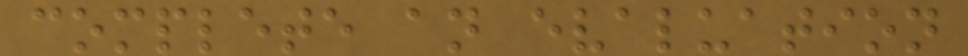complete an evaluation
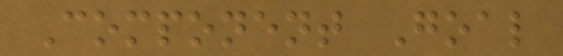Component Goal
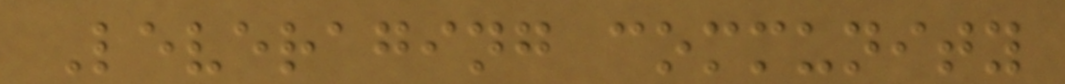Leveraging community
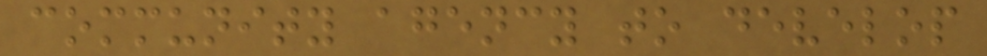community agency to develop
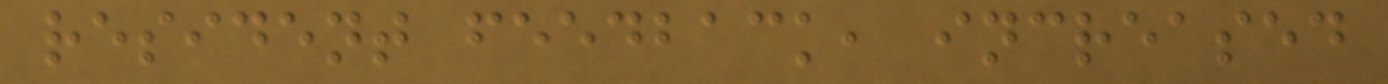resident feedback, increased
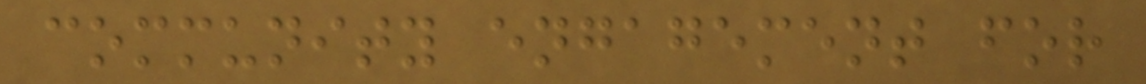community engagement for
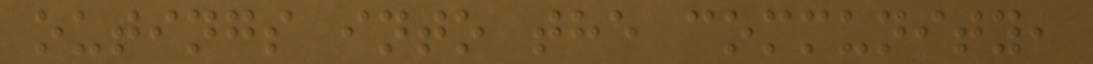outings into the community,
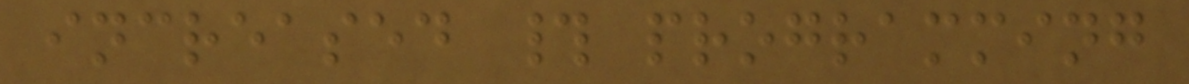increased # programming
